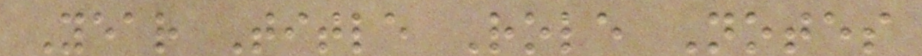Year Title Role Notes
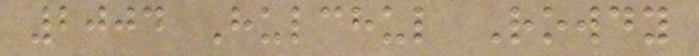2004 Hulchul Rowdy
